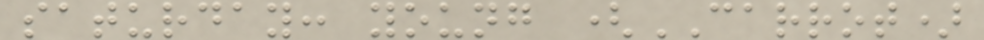saturday: young (CARROT)
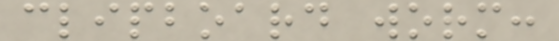clipboard worm:
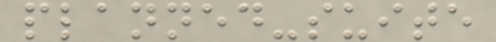planned-suite
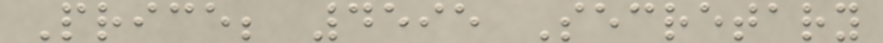Price; 4595 Secretary
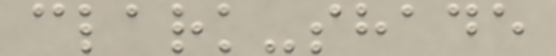clark-shade
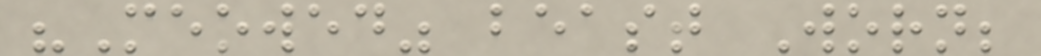"Meowed" beast Worn;
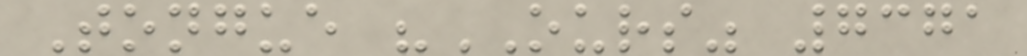Tongue "OURS" 7371
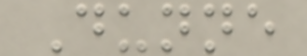Dunne
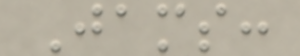Jams:
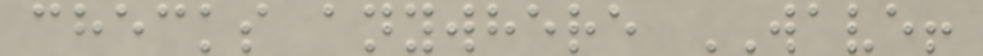checks anywhere WAVE!
